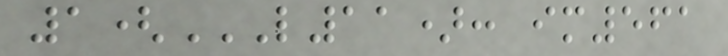1(L11): IM561
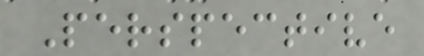Perspective
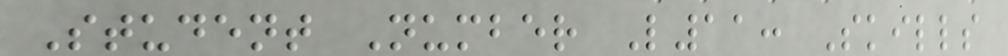Student Number L11: Skills
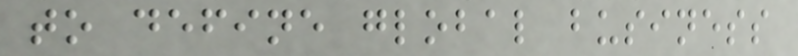to define global business
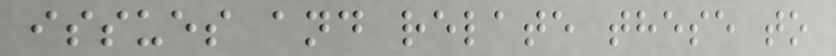issues and relate these to
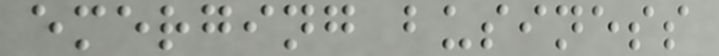emerging business
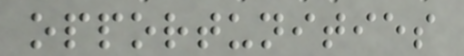opportunities
